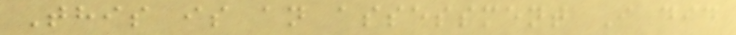This is an assessment I did
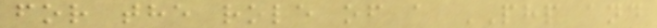for the role of a PHP and
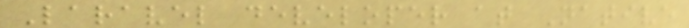Laravel developer at Native
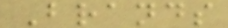Brands
